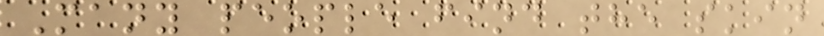Many people find the skin
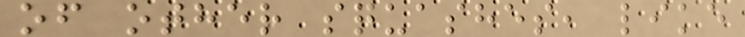of other squashes, like
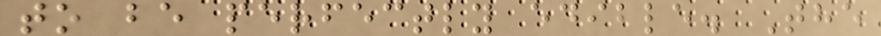to be perfectly edible. The
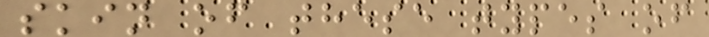skin of these types of
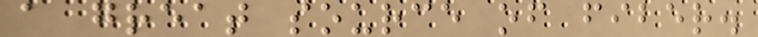a great source of fiber.
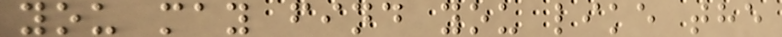you may find you like the
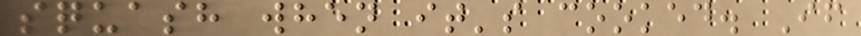squash when it's cooked. If
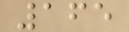165
